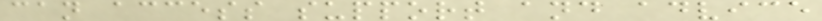can access support and advice
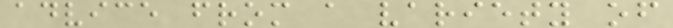advice from a variety of
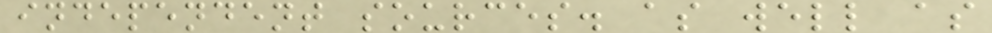independent sources. as well as
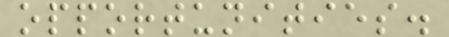opportunities.
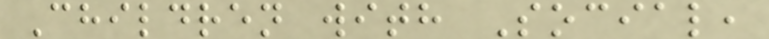Children with Social,
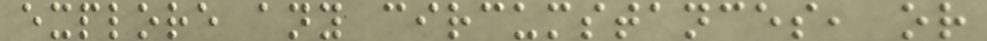explore any circumstances, or
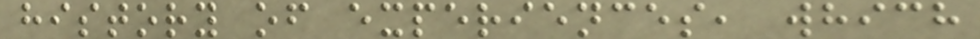history of experiences, which
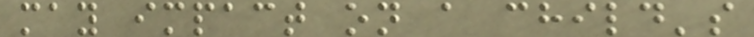may impact on a child's
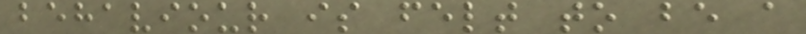behaviour is felt to be a
